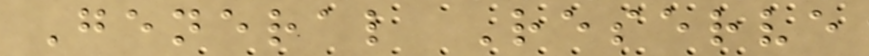General Reserve
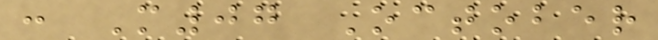: M07 October
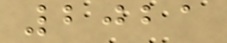2021
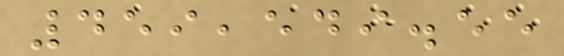459,549.55
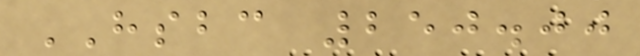HSBC 250.00
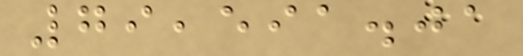79,591.01
